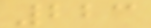223
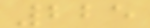225
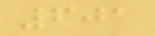601
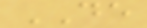DE
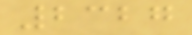2327
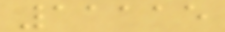11115
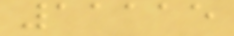11115
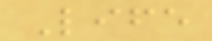Life
